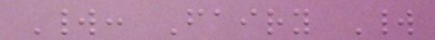World: Fairy World
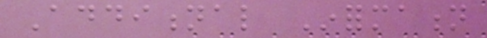Additional Information
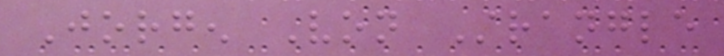Jorgen Von Strangle
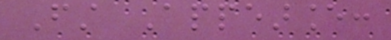First Appearance:
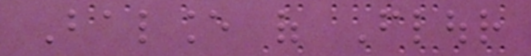Balance of Flour
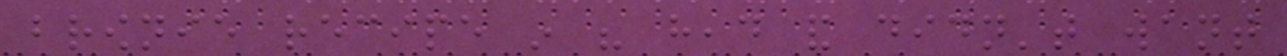brownie recipe in his head and didn't want
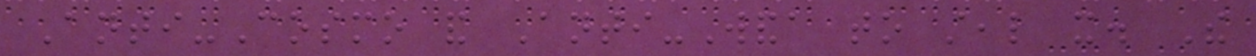Anti-Cosmo and Anti-Wanda to steal it. The
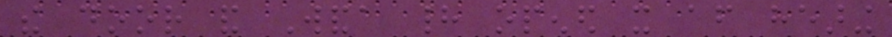the door and Wanda had opened it after hearing
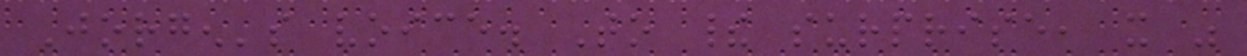Jorgen's voice. To their surprise, it was
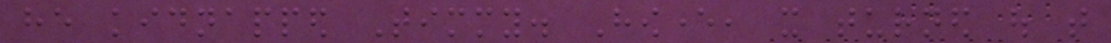he kidnapped Timmy. However, it turned out that
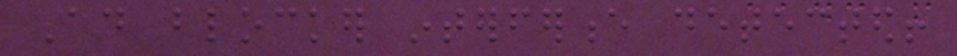Ad blocker interference detected!
